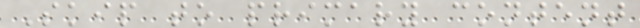Skip to primary content
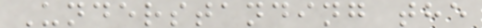Understanding the
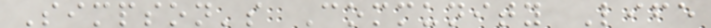Simpson's Community Life
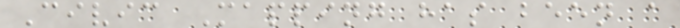Civic Mapping has been a
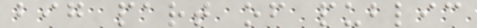big part of public
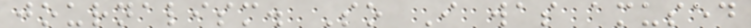journalism. So I was amused
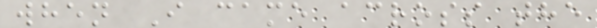when I came across the
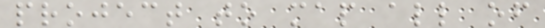project to map all of
